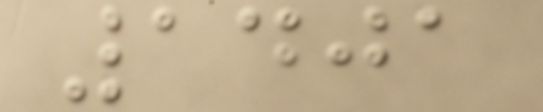1401
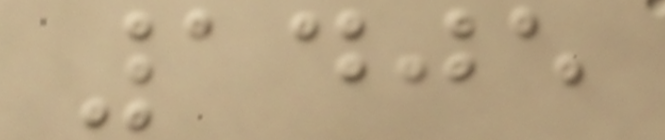1405
